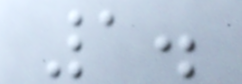1.
